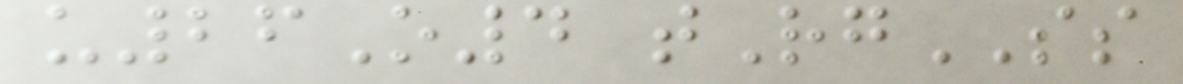u26O4 tRgSS
